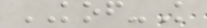KOF-K
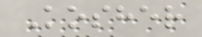Kosher
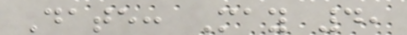Date: May 4,
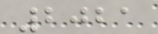2021
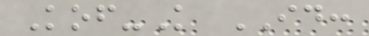Kof-K ID:
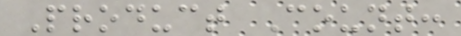Product Count:
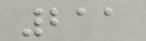211
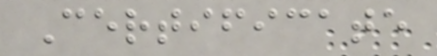Certificate
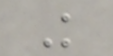K
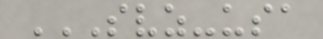SVZ-USA
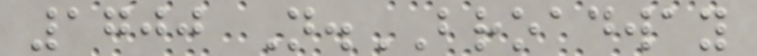1700 N.BROADWAY
